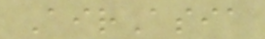AirAsia
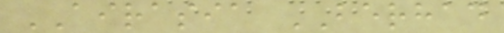AIRASIA BERHAD
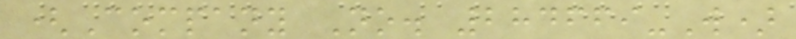(Company No. 284669-W)
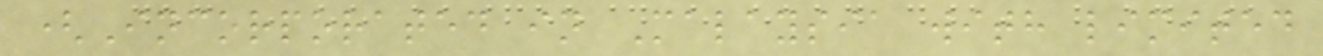(Incorporated in Malaysia with limited
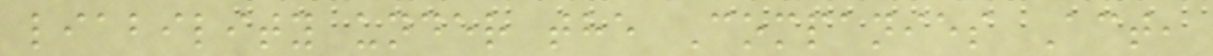liability under the Companies Act,
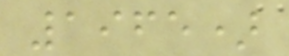1965)
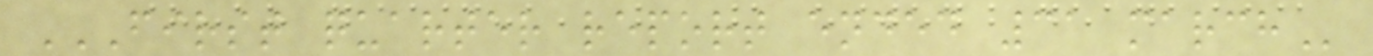FIRST QUARTER REPORT ENDED 31 MARCH
